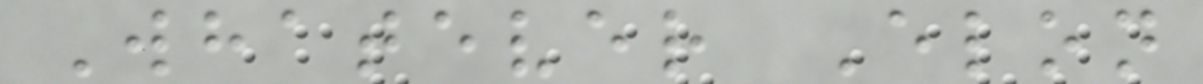Whatever Elon
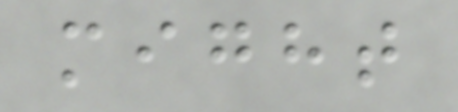might
